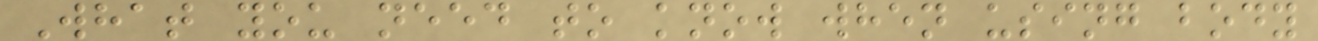What you need to know when using body
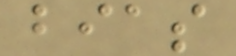bias
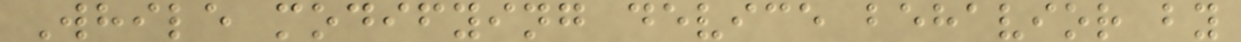While modifying device behavior by
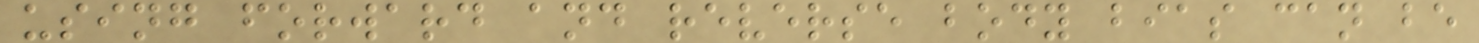using forward and reverse body bias can be
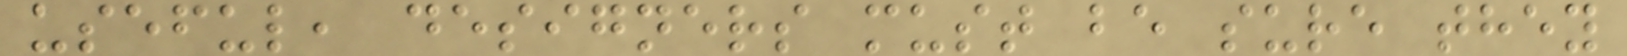useful, designers must be sure they
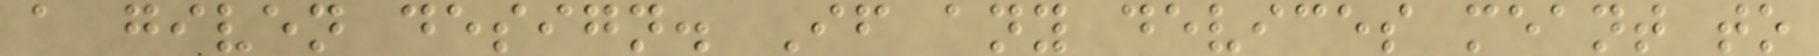a given design. If any devices meant to
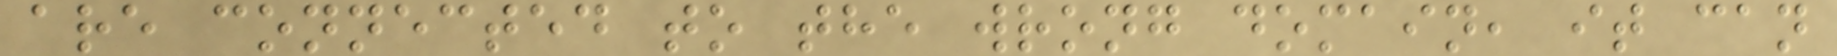are connected to the wrong domain, it can
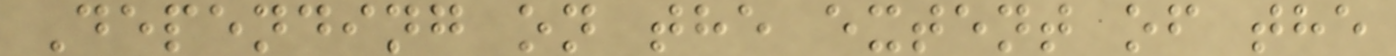Depending on the extent of the
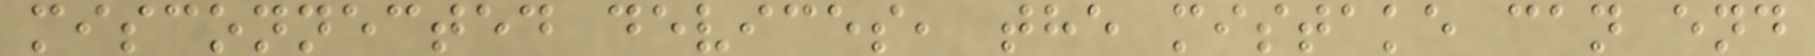misconnected devices, the mistake can end
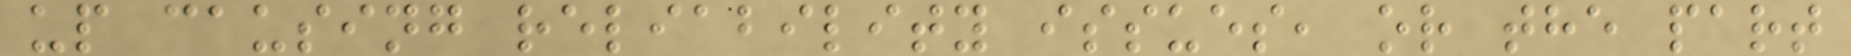up causing reliability issues, or the part
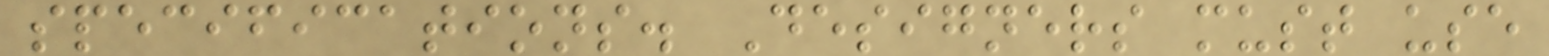specifications. Designers must use
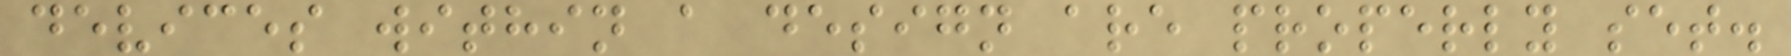devices within a design are properly set.
